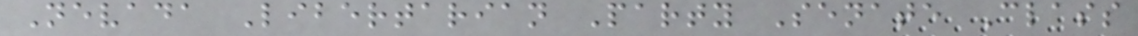Nevada Libertarian Party Senate Class
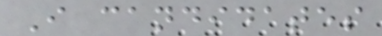I candidates
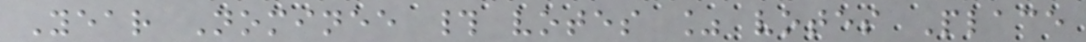Year Nominee # votes % votes Place
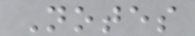Notes
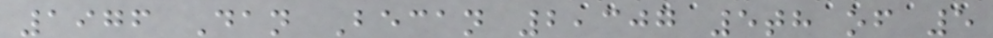1976 Dan Becan 2,307 5th of 5
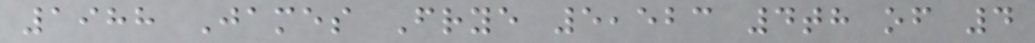1988 James Frye 5,523 4th of 4
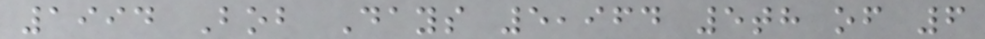1994 Bob Days 5,964 5th of 6
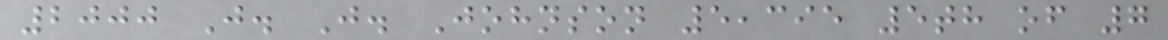2000 J. J. Johnson 5,395 5th of 7
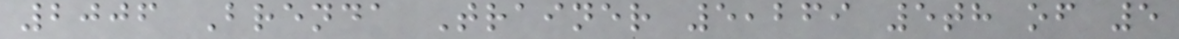2006 Brenda Trainer 5,269 5th of 5
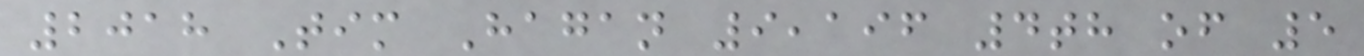2018 Tim Hagan 9,196 4th of 5
